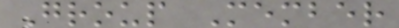Group Member
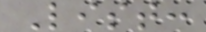List:
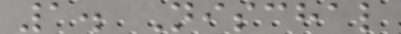1. Nischal
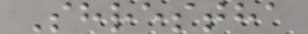Shrestha
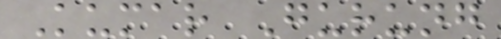Kumar Gurung
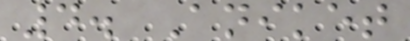4. Aniket
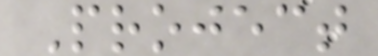Project
